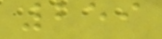259
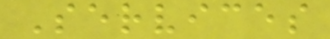Services
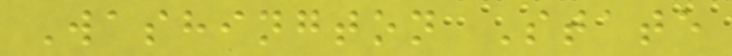Washington State
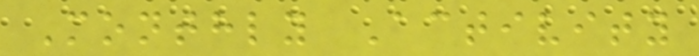Monthly Activity
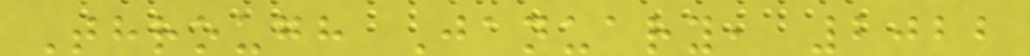Through January, 2022
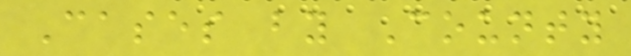Cases by County
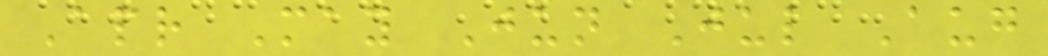Apr May Jun Jul Aug
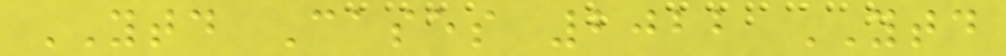YTD Cases 2022 YTD
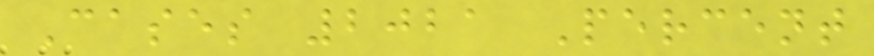Cases 2021 Percent
